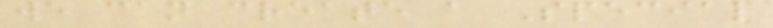we can create a Special
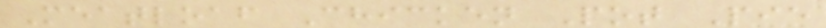Meatloaf Chicken Pot Pie
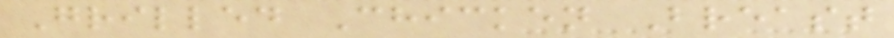Grilled Chicken Breast
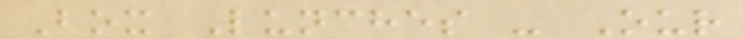Box Lunches - Our
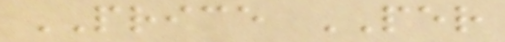PRICE PER
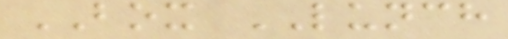BOX LUNCH
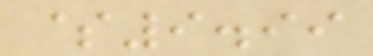$9.99
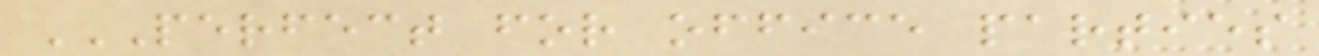PERFECT FOR OFFICE PARTIES
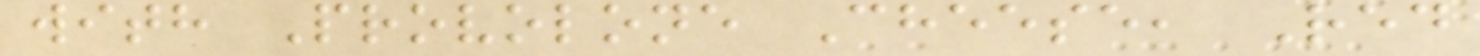with Provolone Cheese, Red
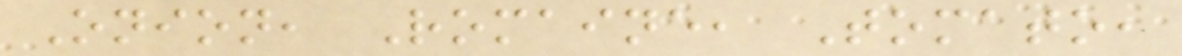Onion, Romaine, Tomato,
